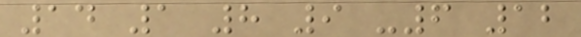14 1 8 9 -6 12
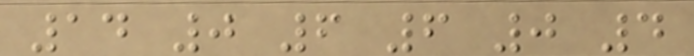14 0 6 6 0 4
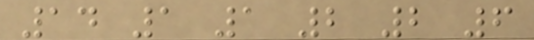14 1 1 2 2 6
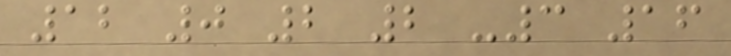12 0 2 2 -3 16
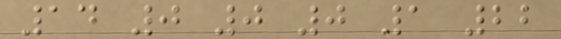14 0 0 0 1 22
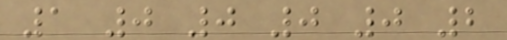1 0 0 0 0 2
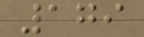179
